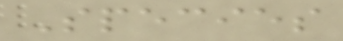Species
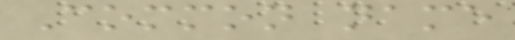Common name
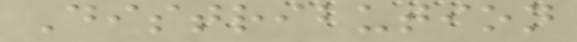Distribution
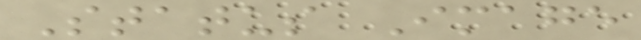Status Image
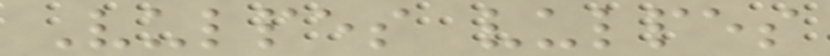Vulpes vulpes
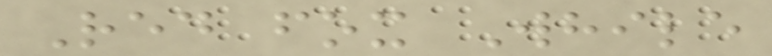Red fox While
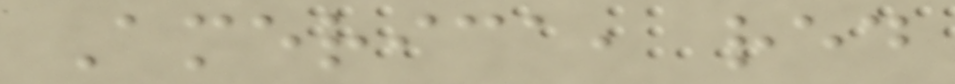America, red
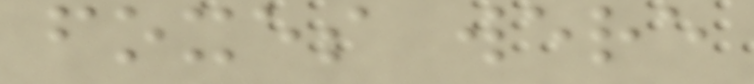foxes were
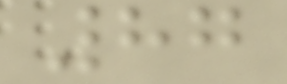87
